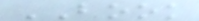BOOK
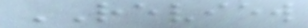REVIEW
